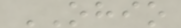OHIO
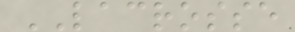LACROSSE
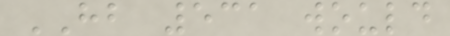HB 531 would
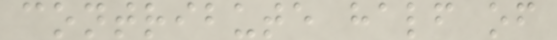contribute half of
